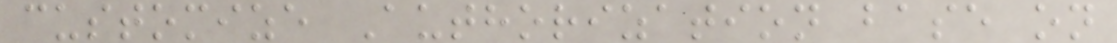customize Authorization base on
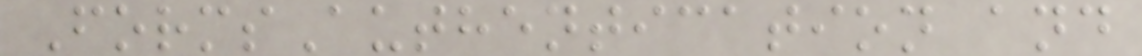FormsAuthentication and
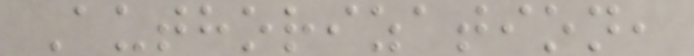Authorization,
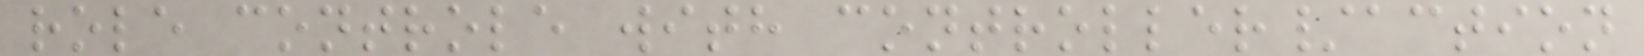role controle with controller/action
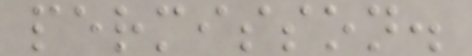permisson.
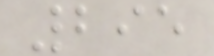295
